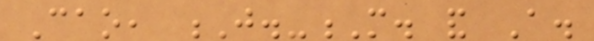Cao, J.-M. and A.
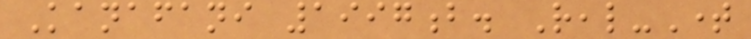Kanafani 1997b. Real-Time
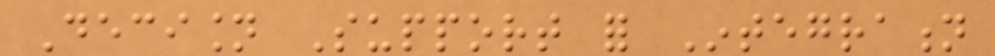Decision Support for Integration
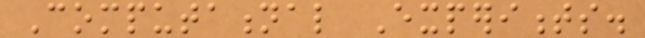Computational Experiments.
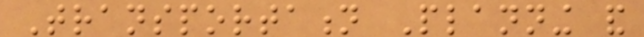Transportation Planning and
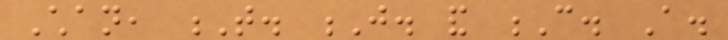Chan, T. J. and C. A.
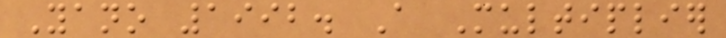Yano 1992. A Multiplier
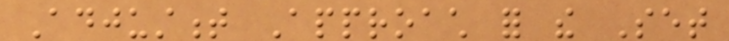Adjustment Approach for the Set
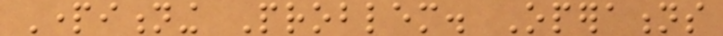Partitioning Problem. Operations
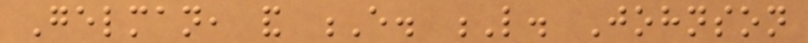Gelman, and E. L. Johnson
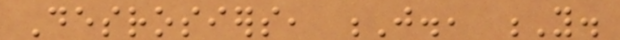Desrosiers, J., Y.
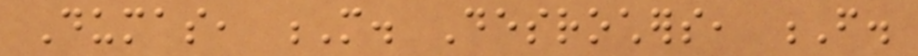Dumas, M. Desrochers, F.
